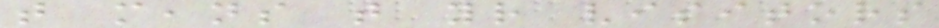that means that your visitors
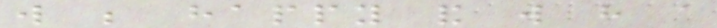will be happy and will have a
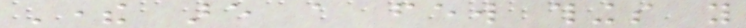There are a few things you
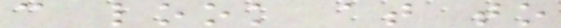can look at to
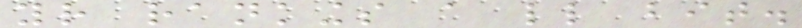your rankings a little bit.
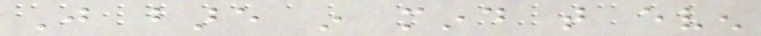Just bare in mind that even
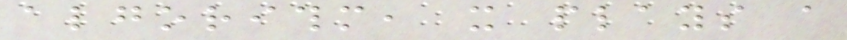algorithm, it plays a
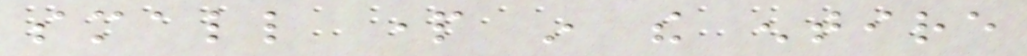small part in the entire
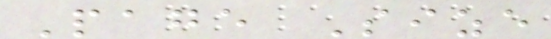Page Size
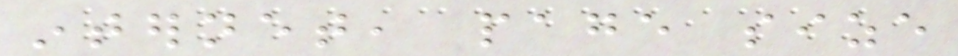internet, page size
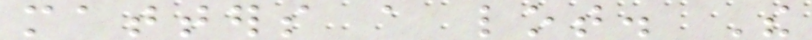matters a lot. The
